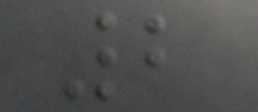2
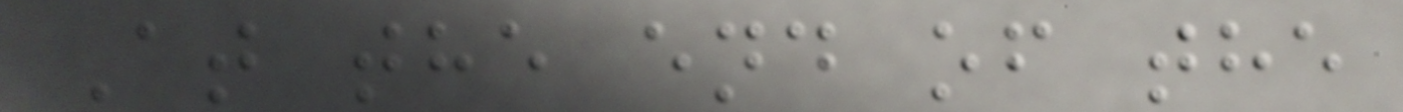At the end of the
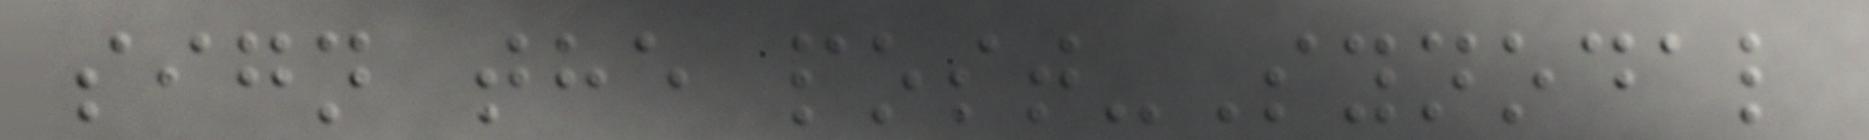sign the post-Synodal
